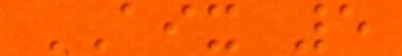AIX 5
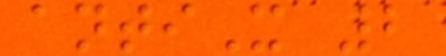antiX 2
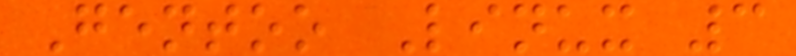Gentoo Linux 3
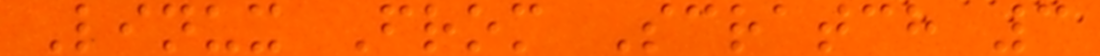Linux From Scratch 3
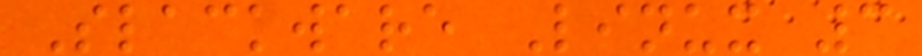Slackware Linux 3
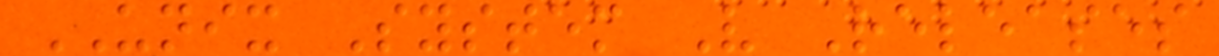UNIX System V Releases
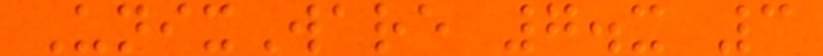UnixWare 7.x 3
